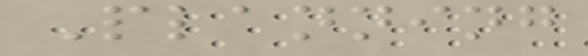Planning
